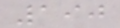190
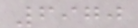6970
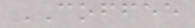COFFEE
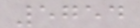5754
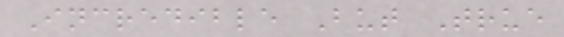Incredible But True
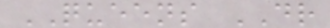QUEENS DR
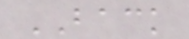BACK
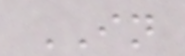IN
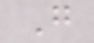G
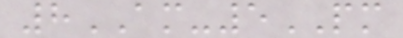8AM-5PM
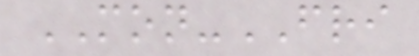MON-FRI
